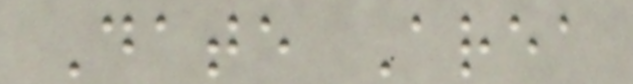Date Area
